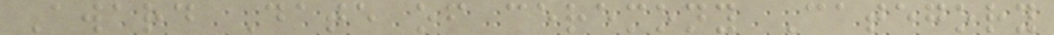Award Date of ceremony Category
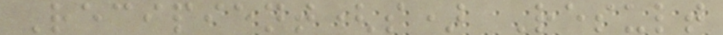Recipient(s) Result
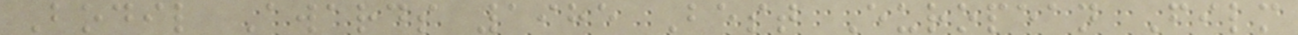Bodil Awards 1985 Best European Film
